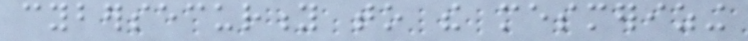cybersecurity to the mesmerizing
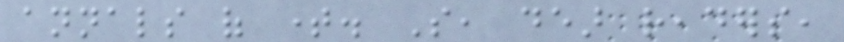annals of time. So, dear readers,
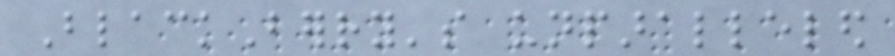BlackBerry's unparalleled
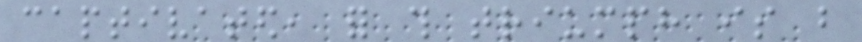captivated, for this triumph is but
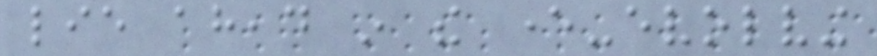lie ahead in the ever-evolving
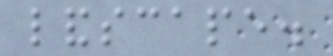landscape.
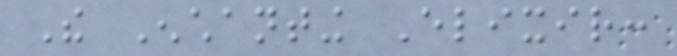The Enchanting Elixir:
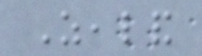Zealand
